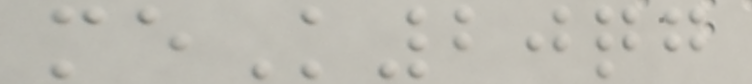meK20qg
